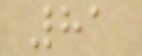81
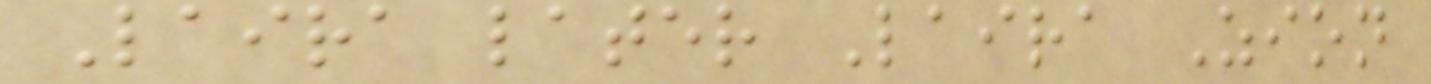Laira later Laira Zion
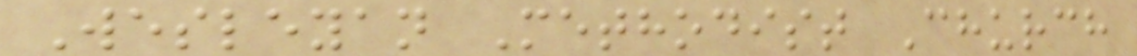Wesleyan Methodist Church
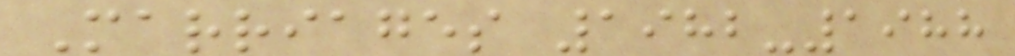Marriages 1982-1988
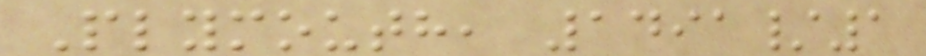Plymouth, 1491/1
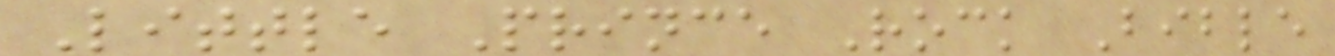Little Prince Rock Bible
